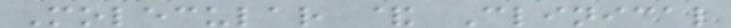Molecular & Clinical
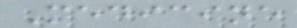Medicine
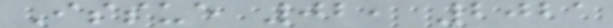Issue 02, 2021
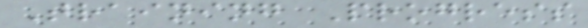Training Progress
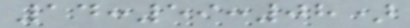14:59:08)
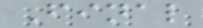Final
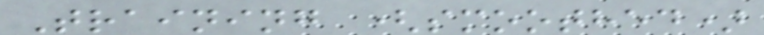Training (smoothed)
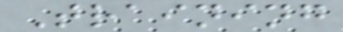Training
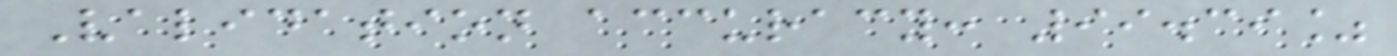Validation accuracy: 99.39%
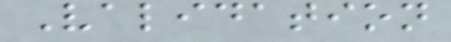Validation
